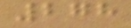278
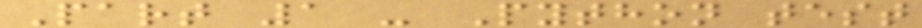Part 1 - Python test
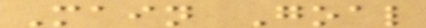Main Goal
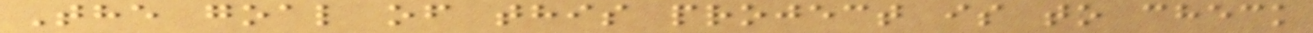The goal of this project is to check
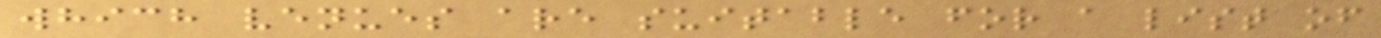which venues are suitable for a list of
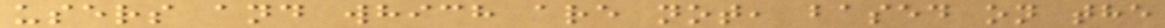users and which are not, based on the
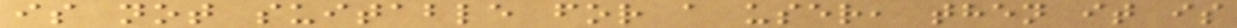is not suitable for a user, then it is
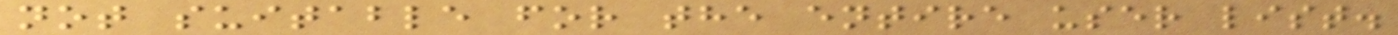not suitable for the entire user list.
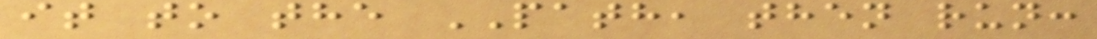it to the PATH, then run:
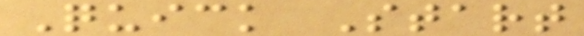Quick Start
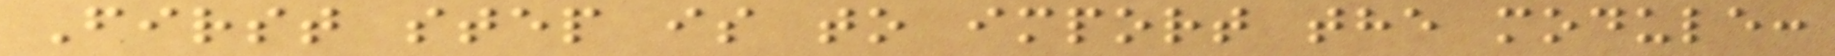First step is to import the module:
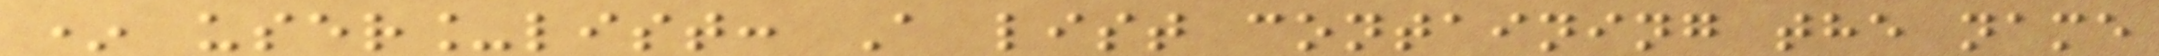* user_list: A list containing the name
